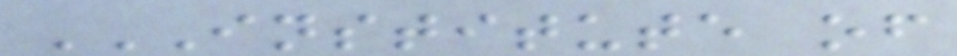INSTITUTE OF
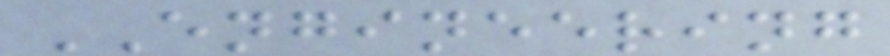ENGINEERING
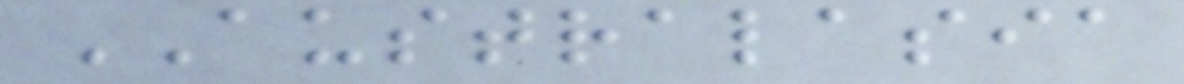AUSTRALASIA
